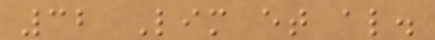32 Lim et al.
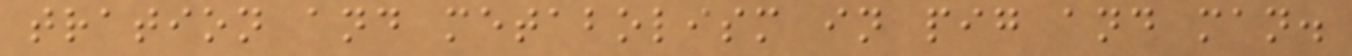tration and metabolism in pig and man.
